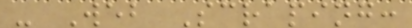- Web Scraping:
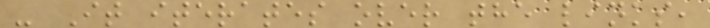- It iterates over the links,
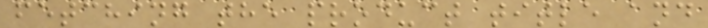fetching the product title and
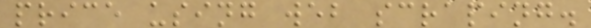price using web scraping.
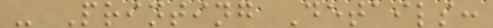- Printing Details:
